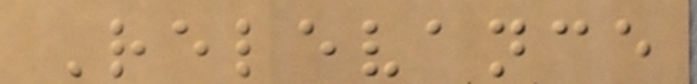Relevance
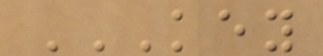KEY
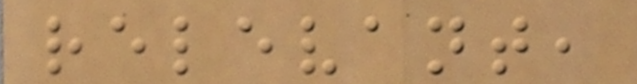relevant,
